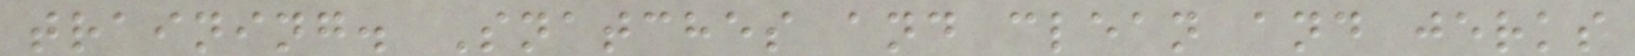training. Snatches and clean and jerks
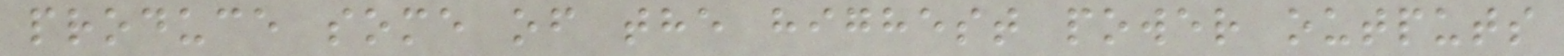produce some of the highest power outputs
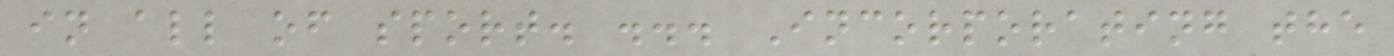in all of sport. ... Incorporating the
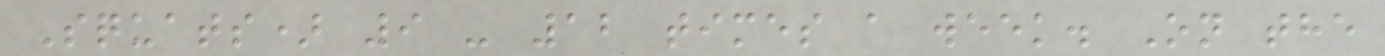Squats) 9 - 12 times a week. On the
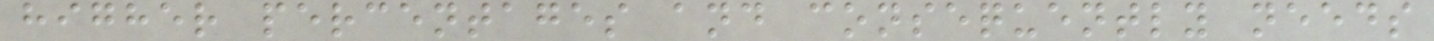higher percentages and consequently needs
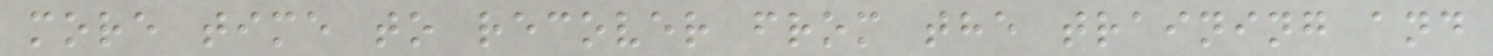more time to recover from the training and
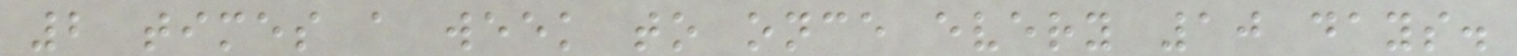2 times a week to once every 10 days.
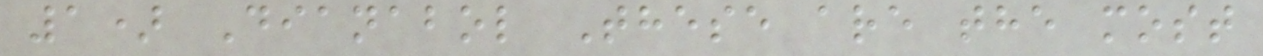1) Dianabol These are the most
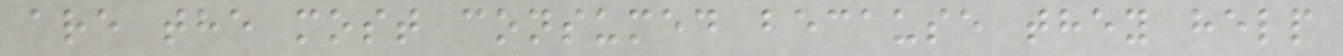are the most consumed because they help
